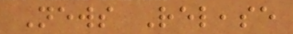News Release
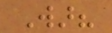War?
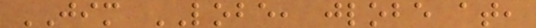JIM LOBE, jlobe at,
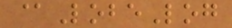@LobeLog
